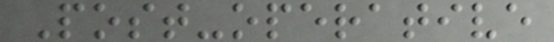Post-operative
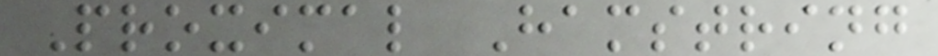Proximal Hamstring
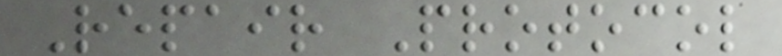Repair Protocol
